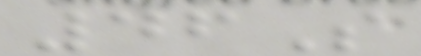46S
